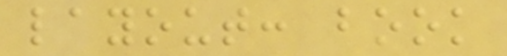layout: book
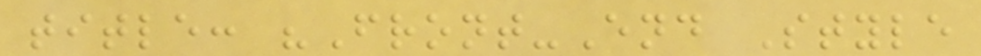title: "Front-End Style
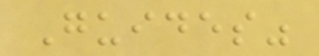Guides"
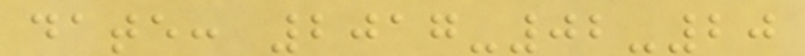date: 2017-02-20
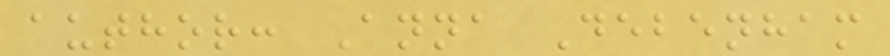author: Anna Debenham
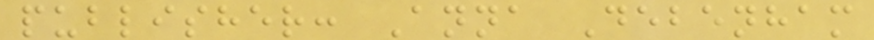publisher: Anna Debenham
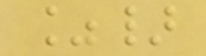%}
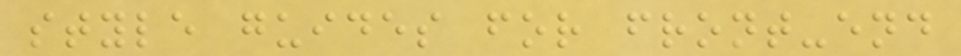style guides for front-end
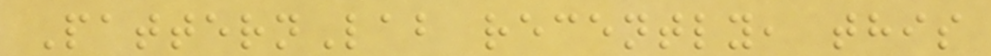PatternLab recently, this
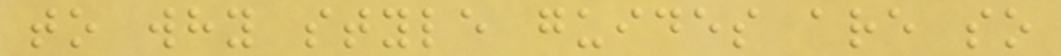to why style guides are so
